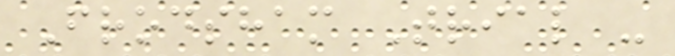Frodsham Trial -
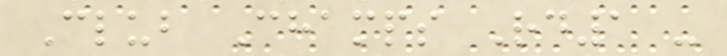Club Champs Rd1 -
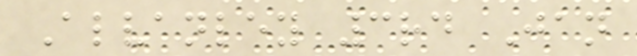Alvanley 3rd Jan
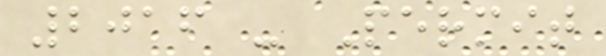2016 - Permit
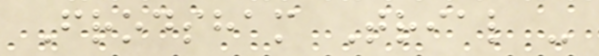Frodsham Trial -
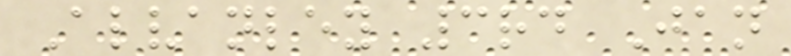Alvanley 3rd Jan
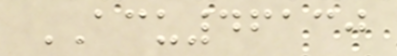ACU46130
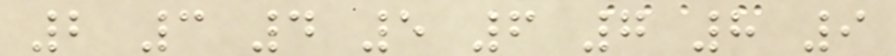2 3 4 5 6 7 8 9
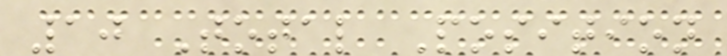10 Total Position
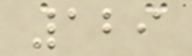129
